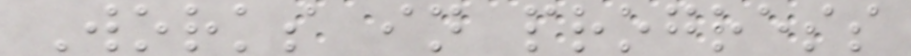Works in progress
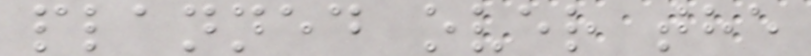planned over the
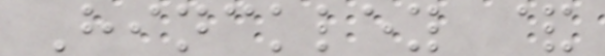Hinckley &
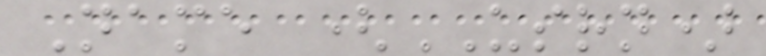Name (USRN)
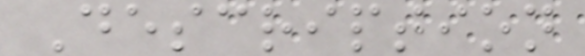Description
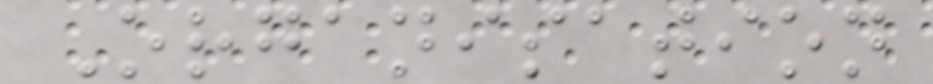Organisation
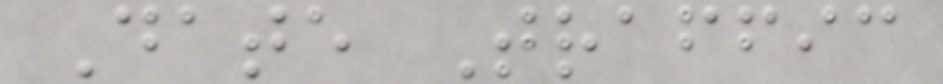Date Traffic
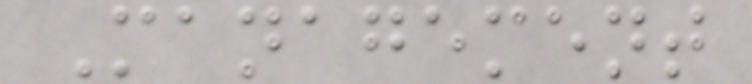Management
